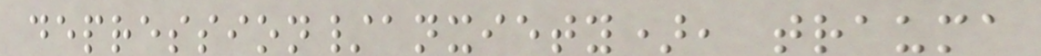depression/anxiety), trauma
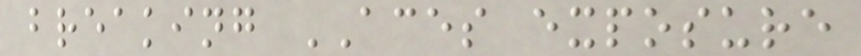breaking ACES exposure
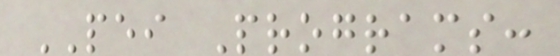PEI Programs:
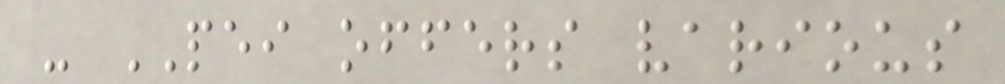- PEI offers various
